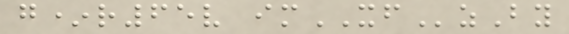g*r65v imXFzBy
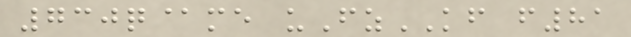730q@me uFzKF f81
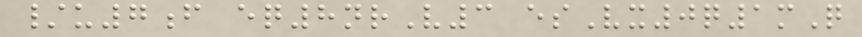/u7f eq8nrV3 esVx0q1mQ
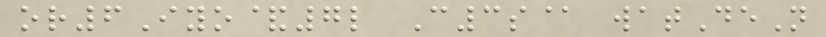or6Iyo&7l C3s@ watDeN
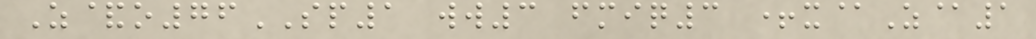Z&o76SP1 ww3 fmiq3 +x@Z@1
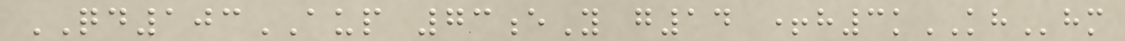QD103AUP 73eY g14 +h3kKHhm
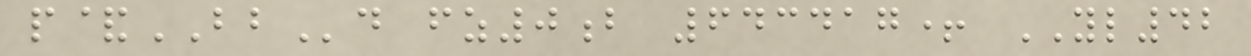p&BBd fz0b 643417+ YL42
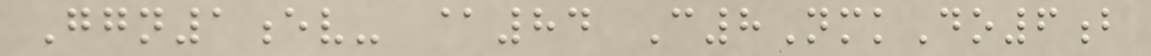Ggn1ev- @84 C8NmkDo6b
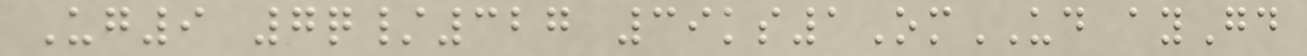Ug9 7q/327 39ks1OmUD ayGd
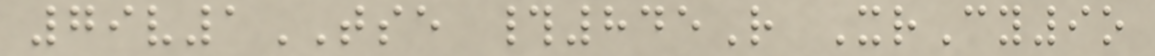79v1TSE #845R XrCy9o
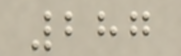287
